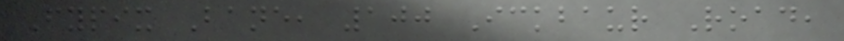Fypix Bane, 100 Ickbaur Road,
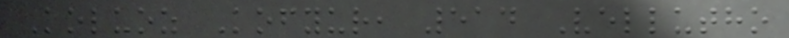Koluoz Kofyur, 514 Vellutho
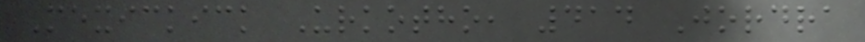Mexickick Urkotho, 414 Jordra
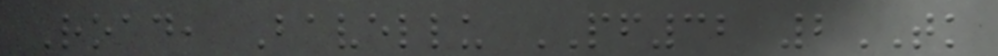Road, Bavellu PF32 2TK
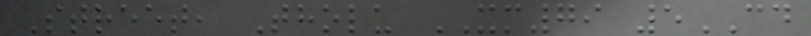Street, Tholu XM79 5CD
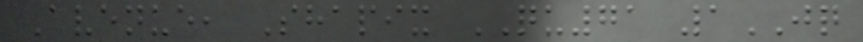Avenue, Shapix QU71 1JQ
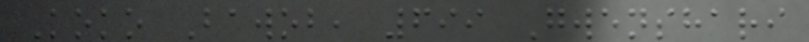Koko Bawob, 699 Gwenshari
